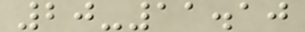20-11.10
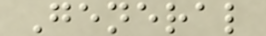General
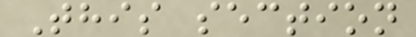This section
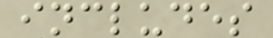includes
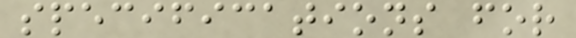specifications for
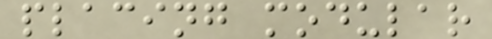placing modular
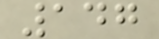147
